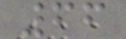66
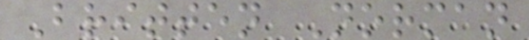Britten Norman
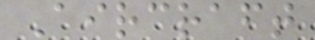Aircraft
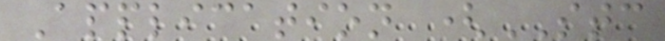Application (STC
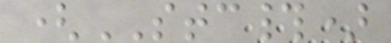(STC#)
